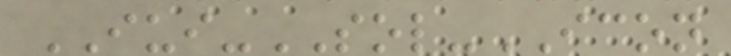IUI-SOL-ICON
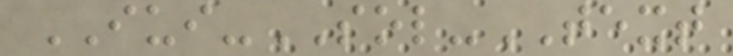IUI-SOL-TEXT
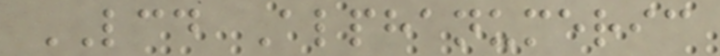LCD Alphanumeric
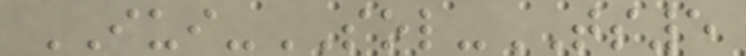IUI-SOL-TS5
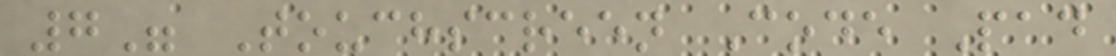7" Touchscreen Code Pad
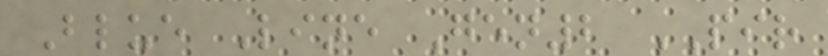Blue Line Gen2 PIR
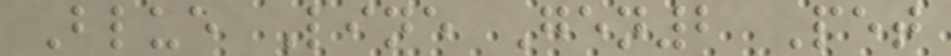Blue Line Gen2 Pet
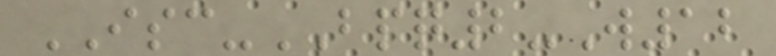ISC-BPQ2-W12
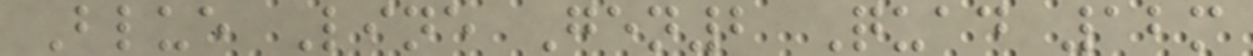Blue Line Gen2 Quad 12m
